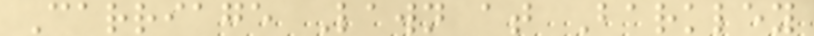Carriage Lawn at Barkley
